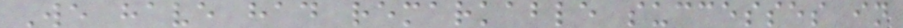We have had remarkable successes in
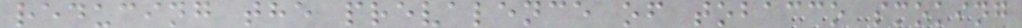reducing the prevalence of tobacco smoking
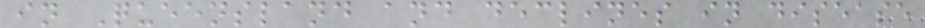in Queensland and declines in disease
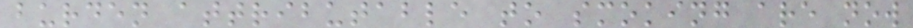burden attributable to smoking are now
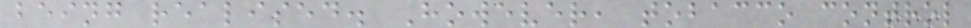being realised. However, tobacco control
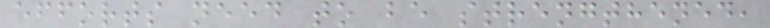efforts need to be strengthened,
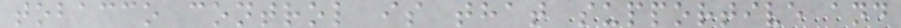tobacco control is that supportive and
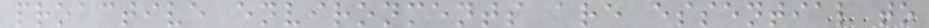proactive environments are essential to
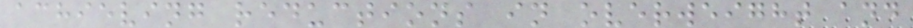achieving reductions in overweight and
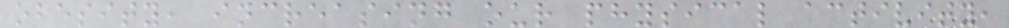obesity, increasing our physical activity,
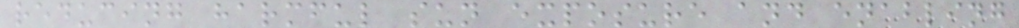reducing harmful sun exposure and enabling
